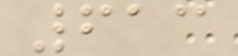613
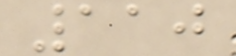110
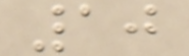10
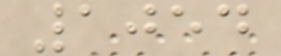1054
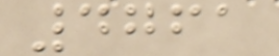4761
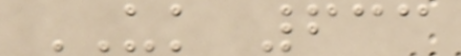UK 633
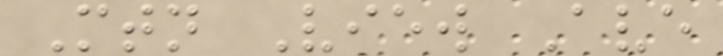Mtn View Ave
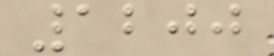1200
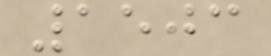1503
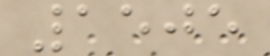1505
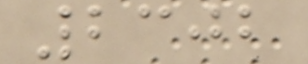2302
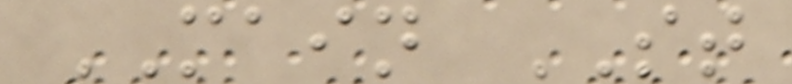MAIN ST
